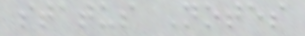status Notes
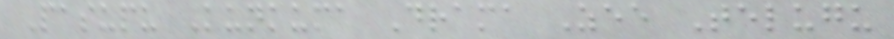Pasupu Kunkuma Drama Zee Telugu
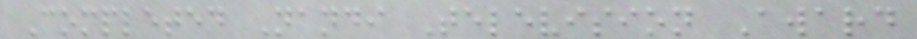Completed Nandi Television Award
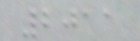2011
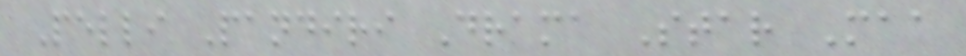Pelli Pandiri Drama Star Maa
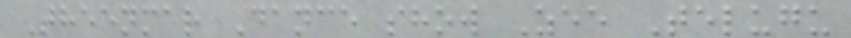Theenmar Dance show Zee Telugu
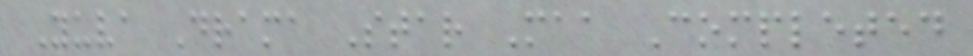Yuva Drama Star Maa Completed
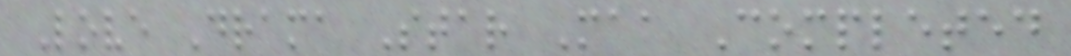Love Drama Star Maa Completed
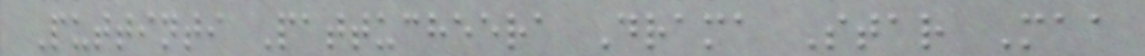Puttinti Pattucheera Drama Star Maa
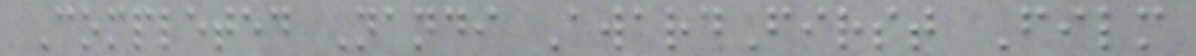Completed Nandi AwardFirst Film
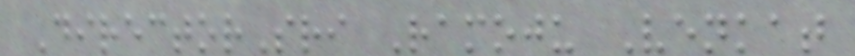DirectorSri Ramoju Venkat
